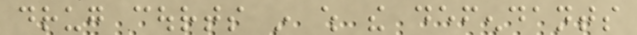drug courts in which the defendants
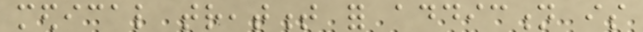medical treatment for addiction is
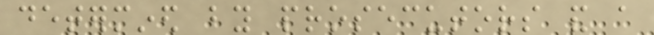determined by prosecutors and a
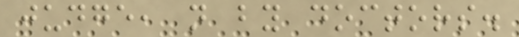judge, not by doctors.
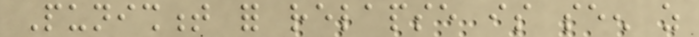Punishment for relapse is seen as
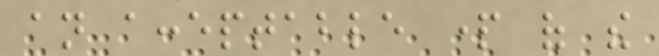an acceptable part of the
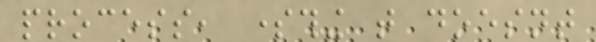process, something that doesnt
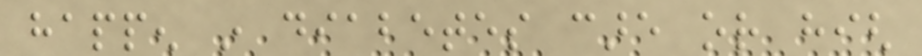happen in diabetes care or high
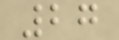27
